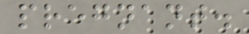pregnant.
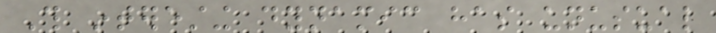This interesting dynamic has unusual
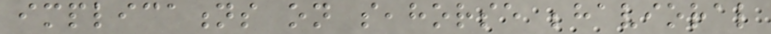implications on seahorse behavioral
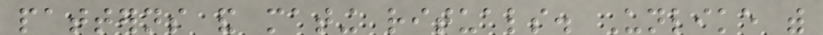patterns and mating rituals. Unlike with
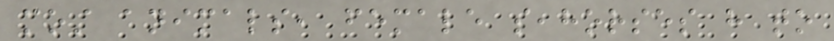most animals, female seahorses have to
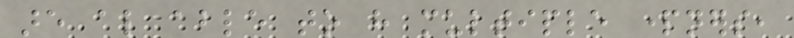are also able to have multiple partners,
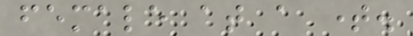female at a time.
